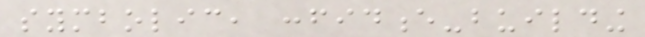symbolic, confidence-building
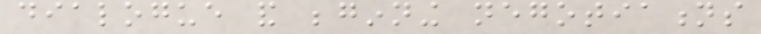dialogue and beginning negotiations
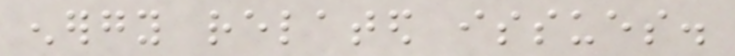energy related issues.
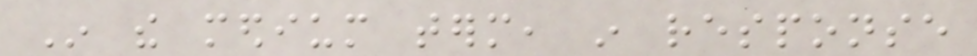In the medium term, in response
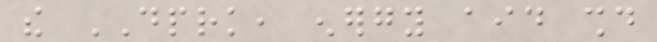the DPRK, energy aid should
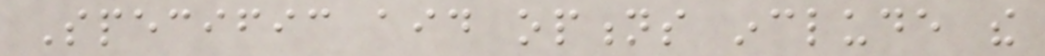Specific aid options include the
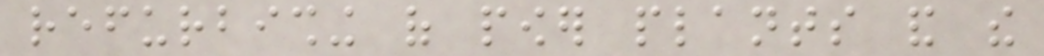refurbishing of power plants and the
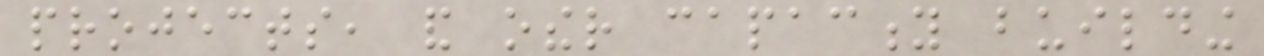projects, and other capacity building
